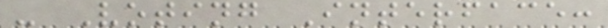- Voting Interface:
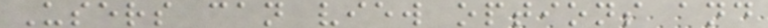Users can view options and
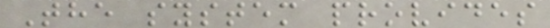The system provides
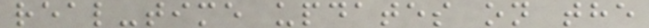real-time updates on the
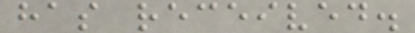has received.
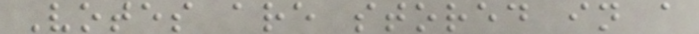Votes are stored in a
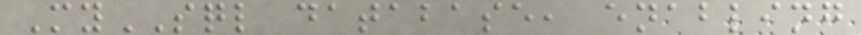MySQL database, enabling
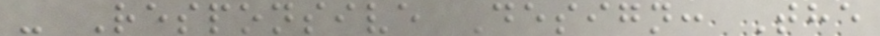- Responsive Design: The
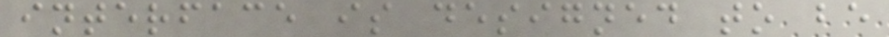interface is designed to be
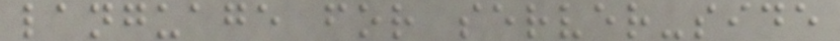language for server-side
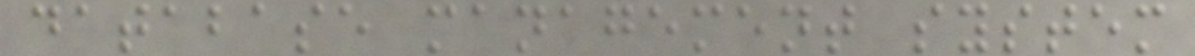database management system
